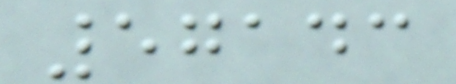57143
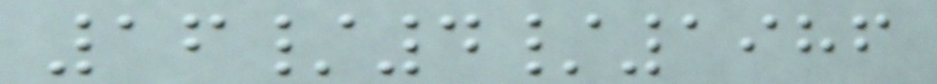16/4/1986
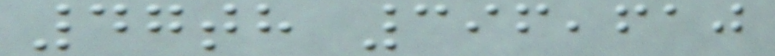47th 396,610
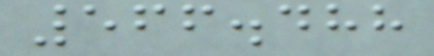566.488
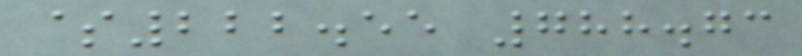$222.55 788.73
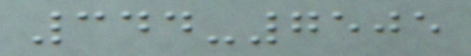344-7505
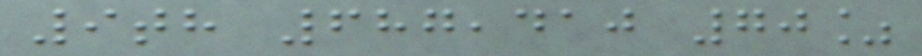9th 687,410 70%
